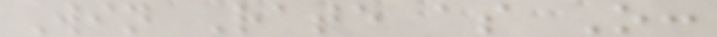Win Rate as O:
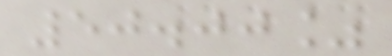50.00%
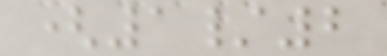(1/2
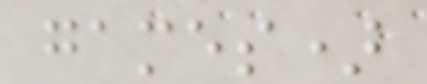games)
